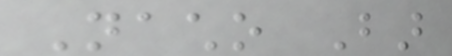Nacho Bar
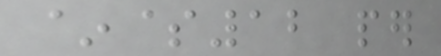~$12 per
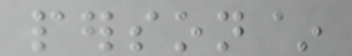person~
